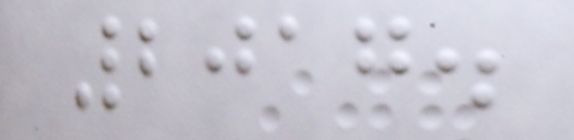2017.
